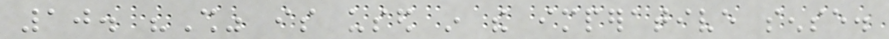10. "Shall" is used in the imperative sense.
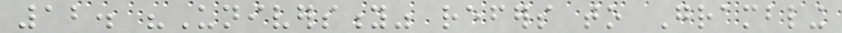12. "University" refers to Grambling
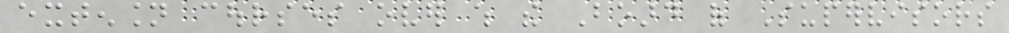extension courses over which the Board of Supervisors
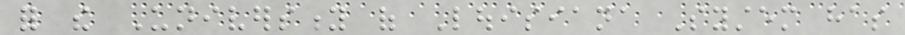for the University of Louisiana System has
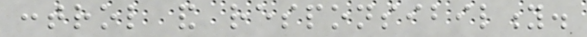control and responsibility.
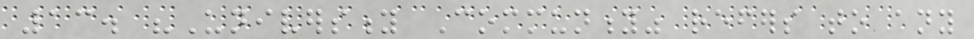13. "University Community" refers to any
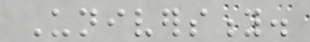University.
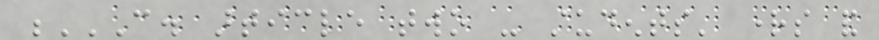C. ARTICLE TWO - STUDENTS' RIGHTS AND
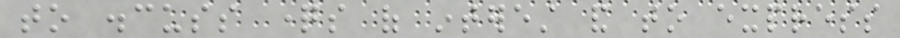to discuss questions of interest and to express
